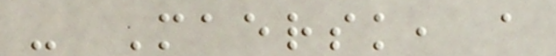- Maersk, a
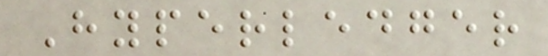Hyperledger
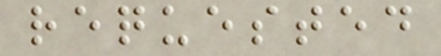requested
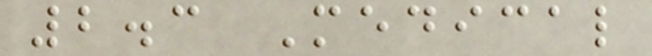2.3 Medical
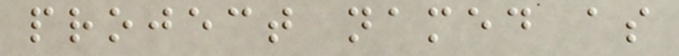project named as
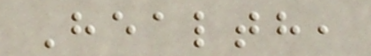Health,
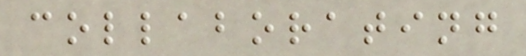collaborating
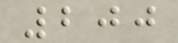200
